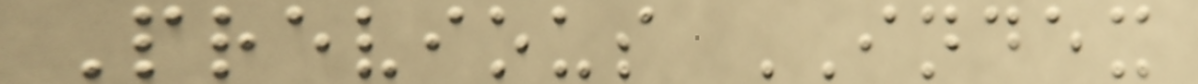Previous INDEX
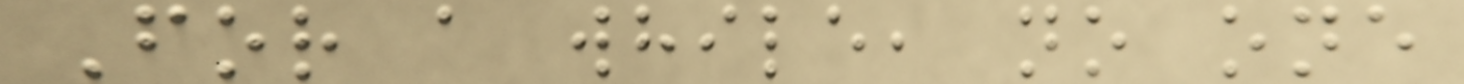For a while, no one
